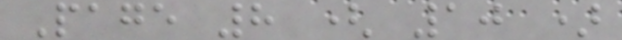Page 8 ( 10 )
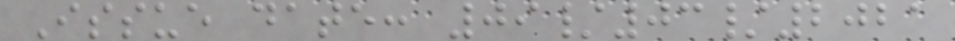Issue date: 09/03/2021
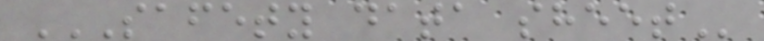SAFETY DATA SHEET
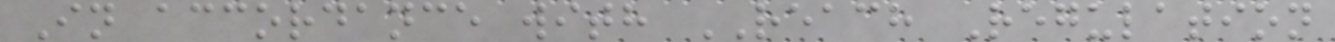In accordance with REACH Regulation
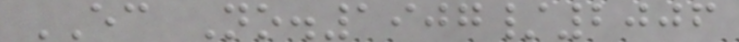EC No.1907/2006
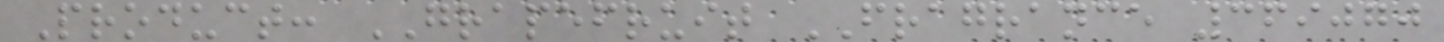Product: GRAPEFRUIT FRAGRANCE 369070
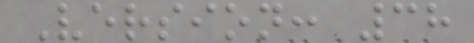Version: 38
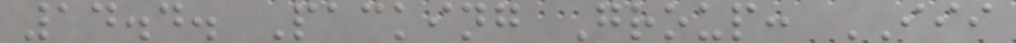14.4. Packing Group: III
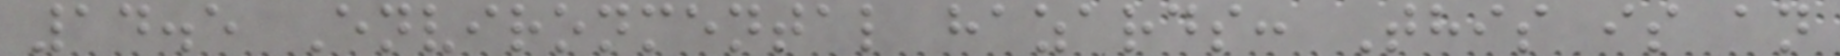14.5 Environmental hazards: This is an
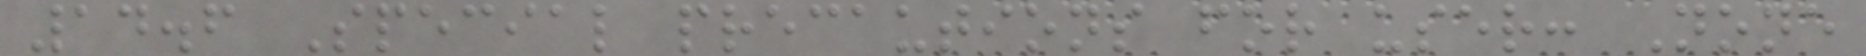14.6 Special precautions for user: None
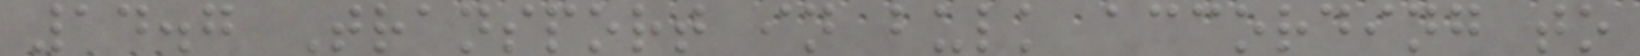14.7 Transport in bulk according to
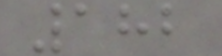182
